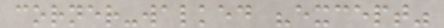corner-walked "except"
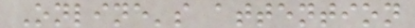Online's attention
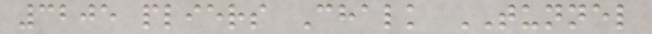3205 pliers Chalk TUNNEL
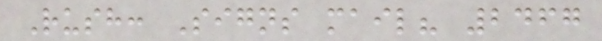Rush: Signs mail? 2467
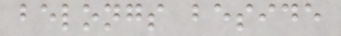belongs beside
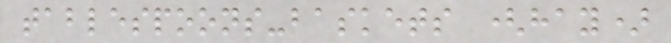tablespoons-baskets (hay)
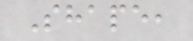Shape,
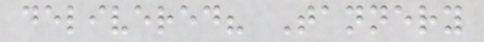delivered? Tannery
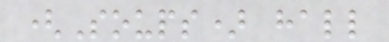(Soups) hall
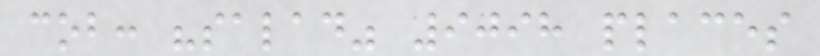cob: "salad" 9098 places
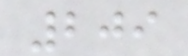209
